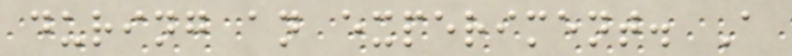during an experiment. A
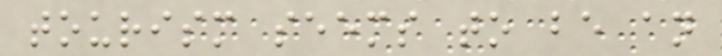tourism seems to be an
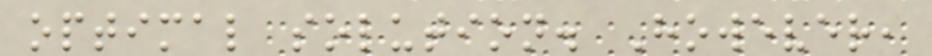optimal solution. However,
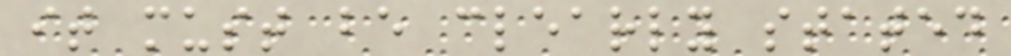it must be clearly stated
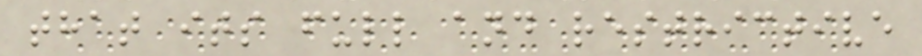that its full and restrictive
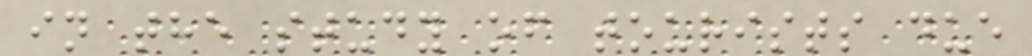in the study of tourists due
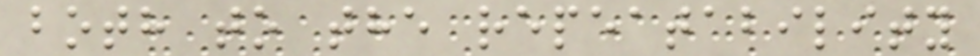both to the repeatability
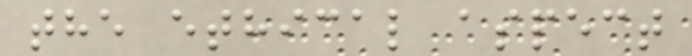the ethical aspect
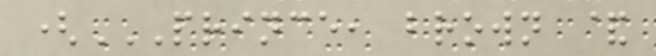(PRINCE, BROWN &
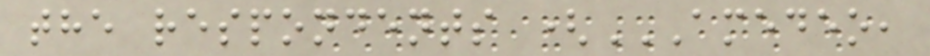the respondents (AMEDEO,
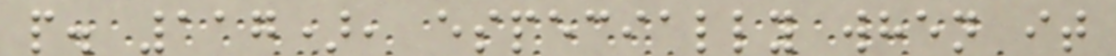p. 117), especially when it
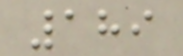189
